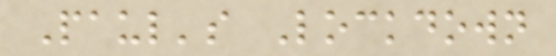Paul's Lockdown
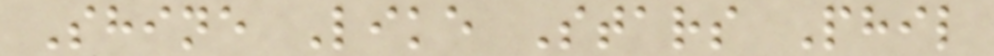Shine Like Stars Phil
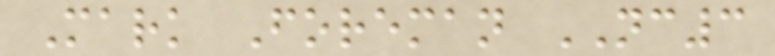Mark Foreman NC3
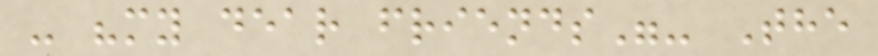- "my dear friends"- The
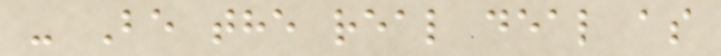- Be the real deal as
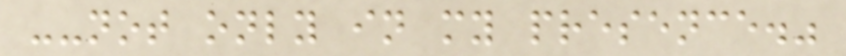--not only in my presence."
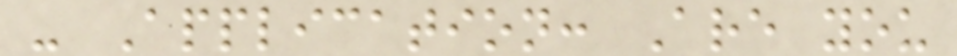- Application: Are you
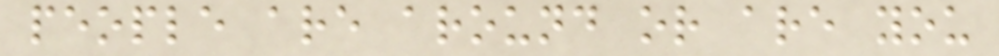people are around or are you
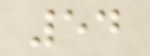54
